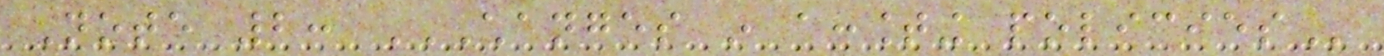Note 2: CHANGES IN ACCOUNTING POLICIES
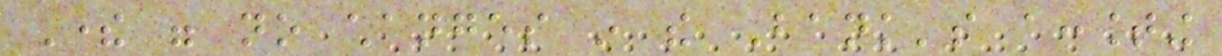There were no changes in the Bank's accounting
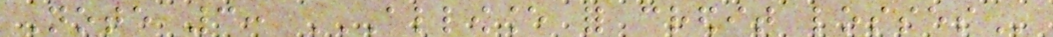Note 3: ALLOWANCE FOR CREDIT LOSSES
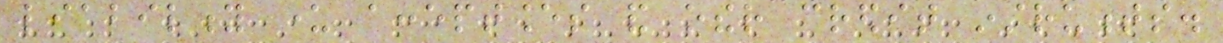liability under acceptances and other credit instruments.
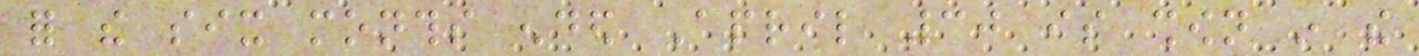for the six months ended April 30 is shown in the
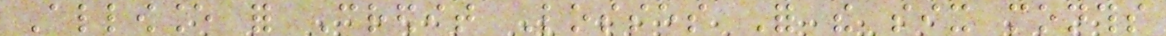Allowance for Credit Losses For the six months
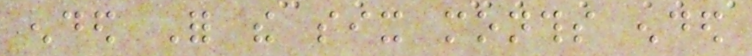ended For the six months ended
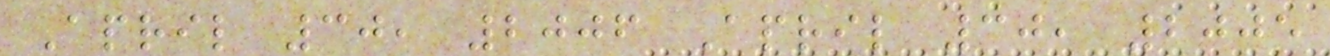April 30, 2006 April 30, 2005
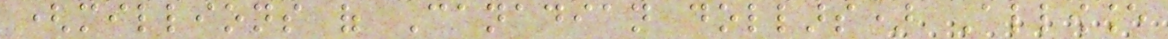(millions of Canadian dollars) Allowance
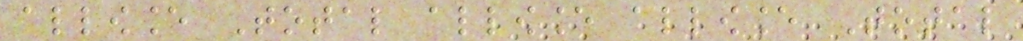allowance Total allowance allowance Total
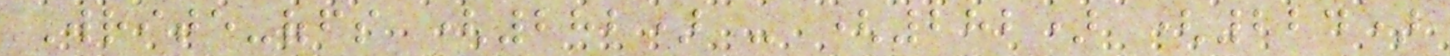Write-offs (282) - (282) (224)
